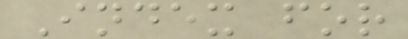Index for
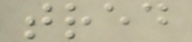tred
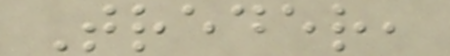Treder,
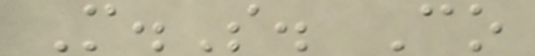M.S. Co
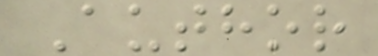Author
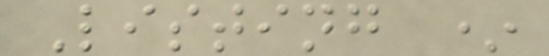Listing *
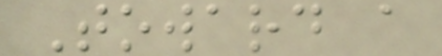Toward a
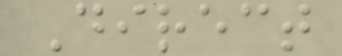Direct
